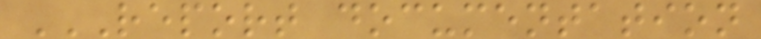REPORT DOCUMENTATION
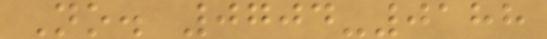No. 0704-0188
